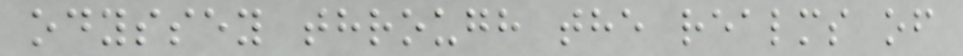odyssey through the realms of
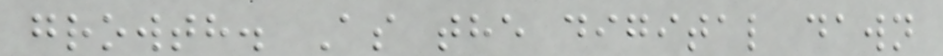growth. As the digital dawn
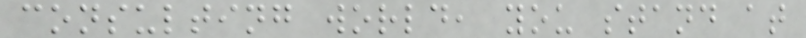consulting world, you stand at
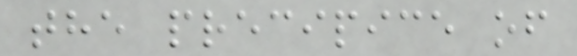the precipice of
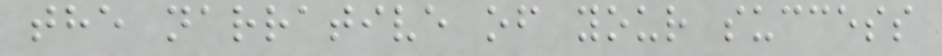the narrative of your success
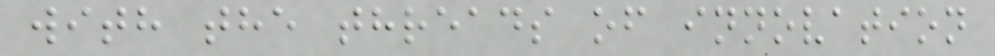with the threads of innovation
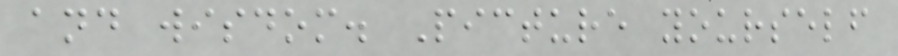and wisdom. Picture yourself
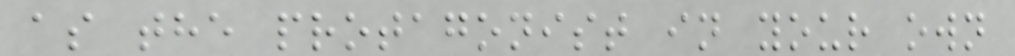as the protagonist in your own
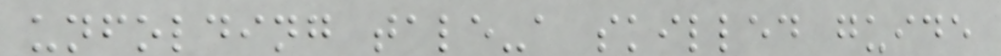unfolding tale-a skilled guide
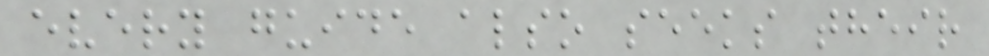every guide also seeks their
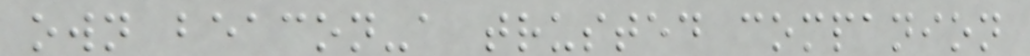own beacon-a trusted companion
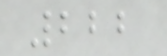222
